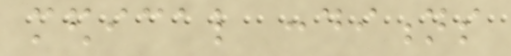medical conditions
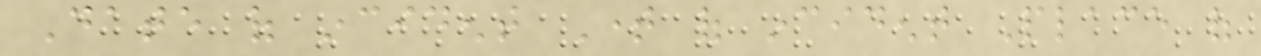Date of incident Time of incident Place of
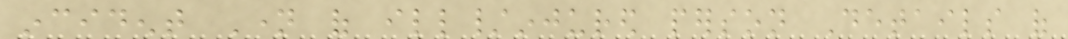incident Name of ill/injured person Details of
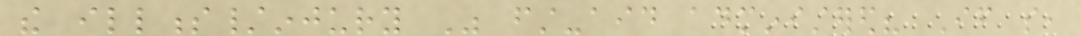the illness/injury Was first-aid administered? If so,
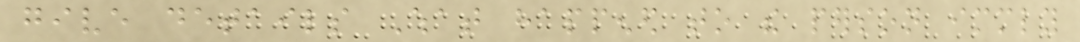give details What happened to the person immediately
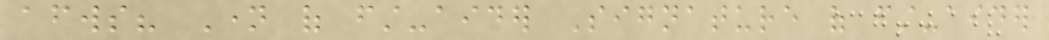afterwards? Name of first-aider Signature of first-aider
